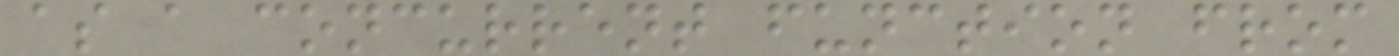as a concurrent function from
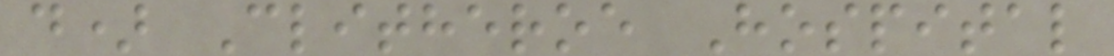d) Clitheroe Hospital
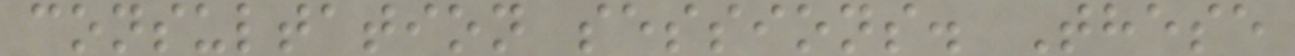consultation sessions. These
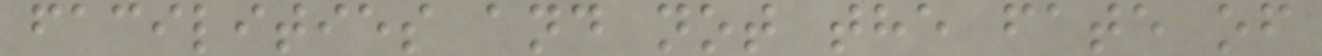facilities and not the fate of
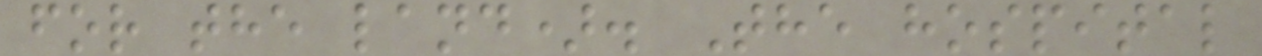for the land). The hospital
